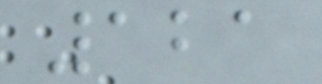121
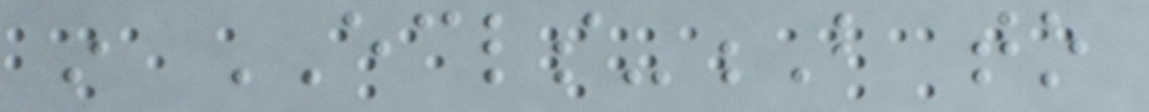in ECLS-B to
